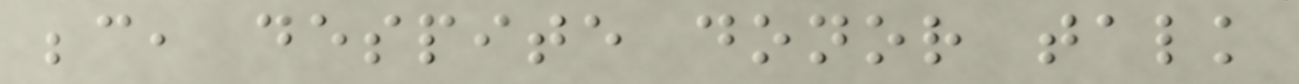because, despite donor talk
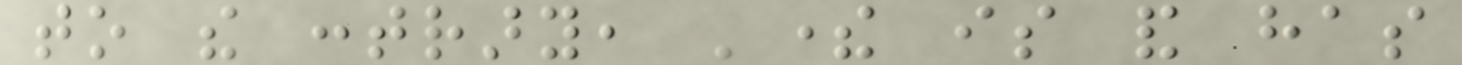to the contrary, 'there is and has
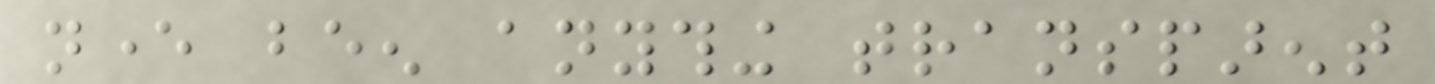never been anything transparent
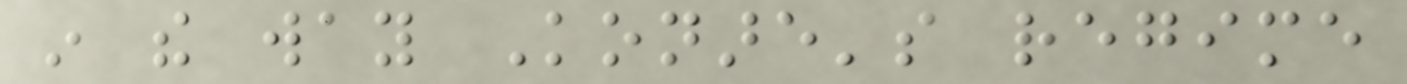in the way Konare's regime
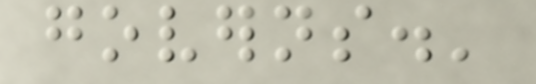governs.'
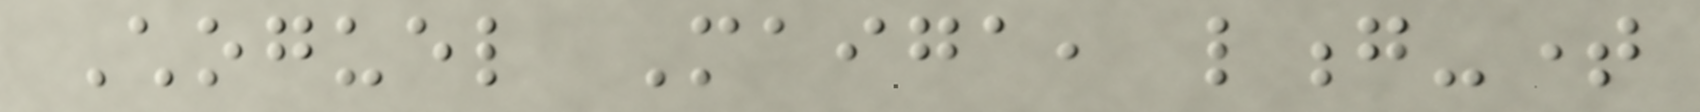Choguel Maiga, long-time
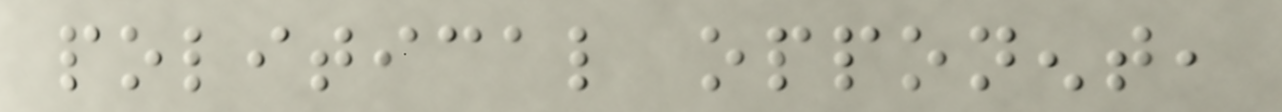political opponent,
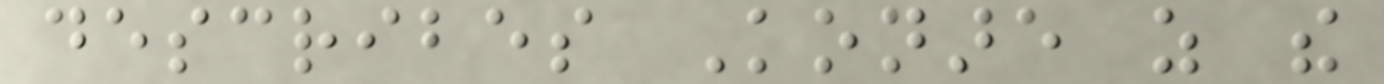describes Konare as the
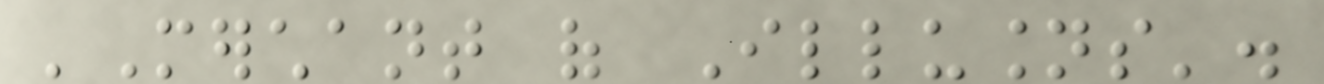'Merchant of Illusions'.
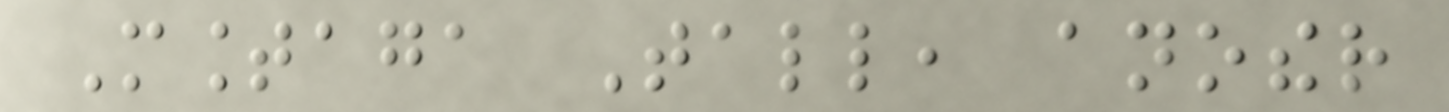Mountaga Tall, another
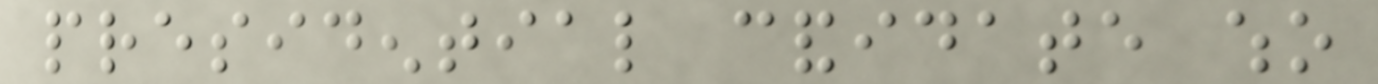presidential candidate who
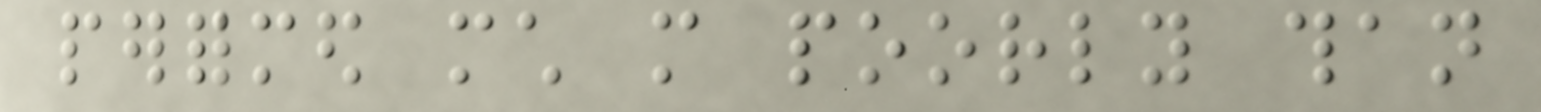performed much more poorly than
